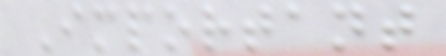Important
